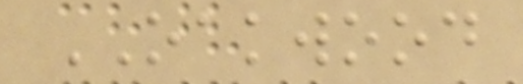OAKWOOD
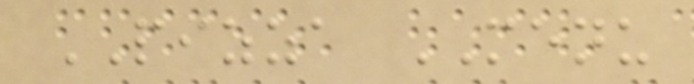PIZZA MENU
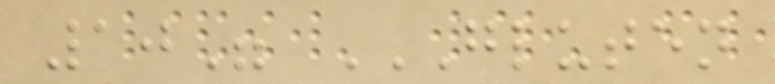10" GLUTEN
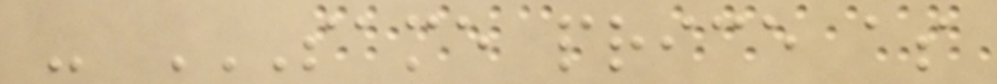- SAME PRICE AS
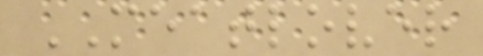MEATLOVER
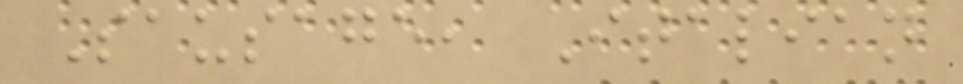Sausage, Italian
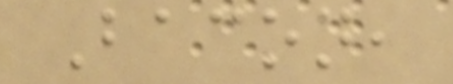Bacon,
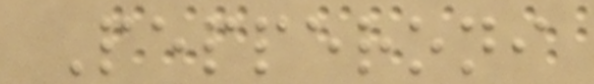Pepperoni
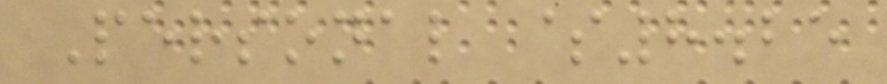Personal $8.25
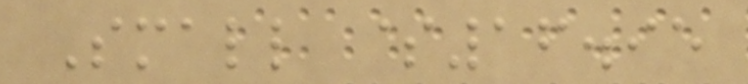Small $16.95
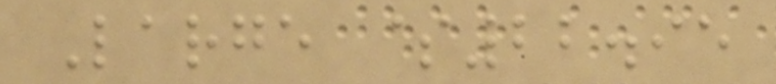Large $22.95
